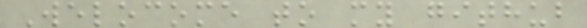Welocome to my github
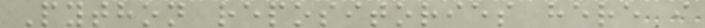Python repositories here i
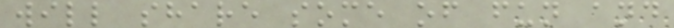will share some of fun and
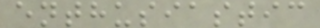enthusiastic
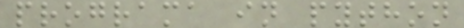programa in python
